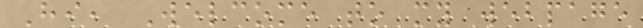Hi, Welcome to my webpage
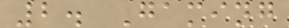2. Gaming
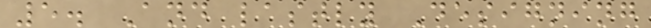5. And lastly Designing
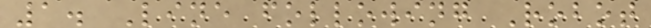1. Line following Robot
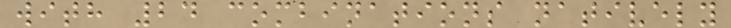with 24 combinations natively
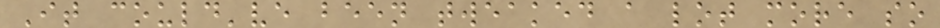It could've been tweaked a lot more so
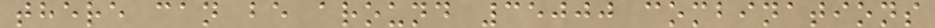there can be around 35000 combinations
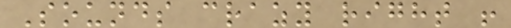Sounds crazy right !
